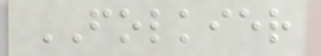FOLKIER
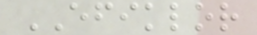EFIKLOR
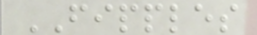FIPPLES
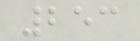253
